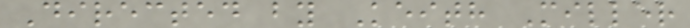Directed by Keith Miller
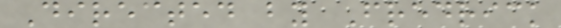Directed by Fredrick
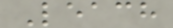Leach
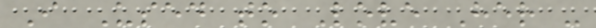I Used to Love Her -
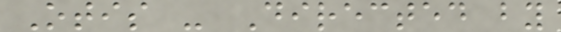Otis - Directed by
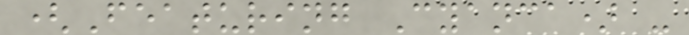(Featuring Cyanca) -
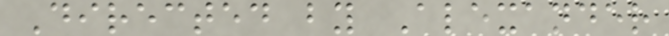Directed by Alexander
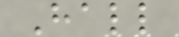Hall
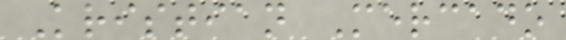Kristian Mercado
